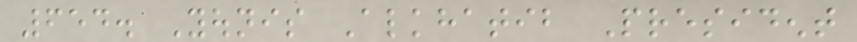654. Younis Alkhatib President
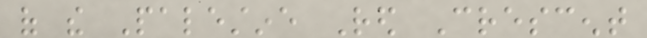of the Palestine Red Crescent
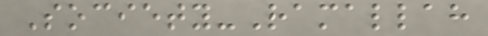Society-Ramallah
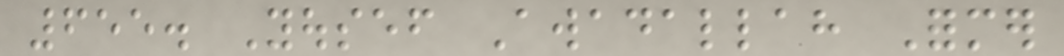655. Yousef Awadallah Former
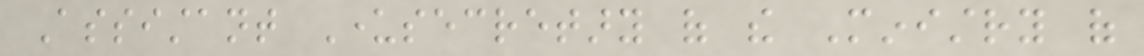Assistant Undersecretary of the Ministry of
